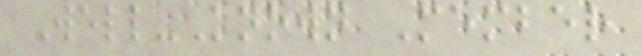Well-Known Member
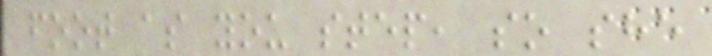foot as you step, so she
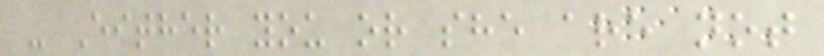- Either you or she are not
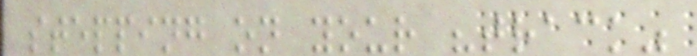stepping on your "track"
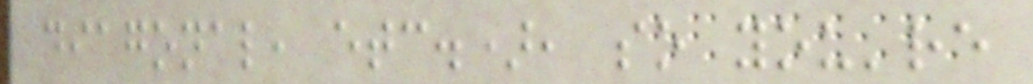diagonal, etc.), so you're
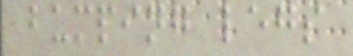bumping legs
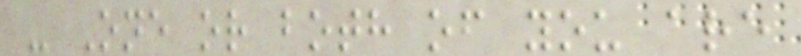- One or both of you are
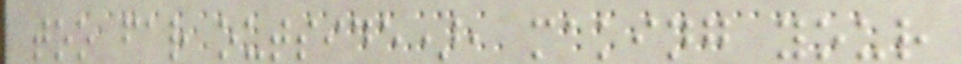too far outside), making your
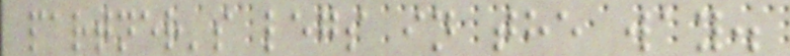partner's legs in the way.
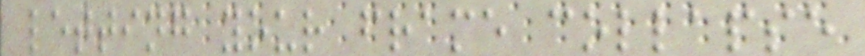letting your frame collapse
